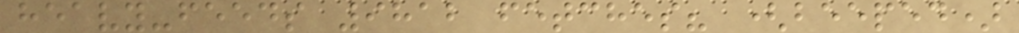heavy-feeds 9812 fetches? (beeped)
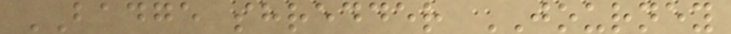BADGE shredder JOURNEY
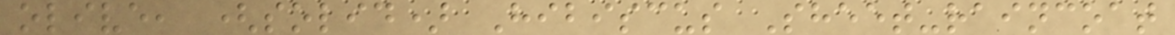olive, (solid) Hibiscus Sheet-raincoat
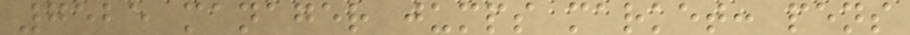7525 manager jumps market: pens
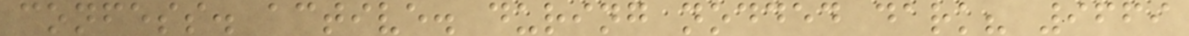confess. active. during nodded dark? 9669
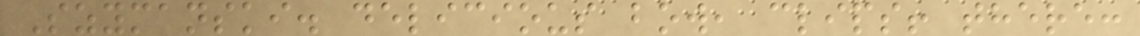Szymanski. delicious bow, clips! there:
